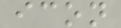icon
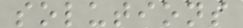solutions
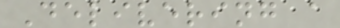Delivering a
